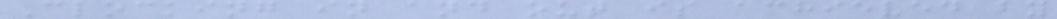Clocking in and out is achieved by
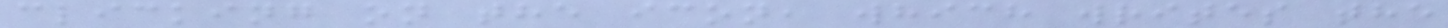clicking on the icon, which writes the
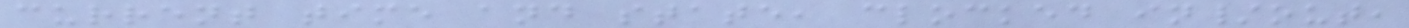current time and state, clocked in/out,
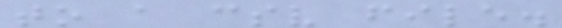to a csv file.
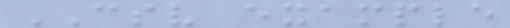CSV example
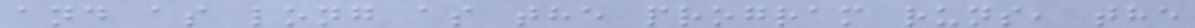and as long as the program runs, the
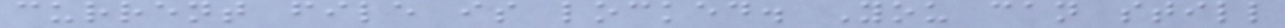current file is locked. You can still
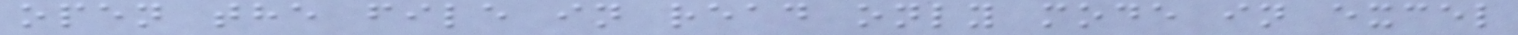open the file in read only mode in excel
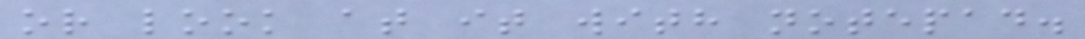or look at it with notepad.
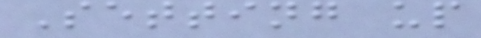Setting up
